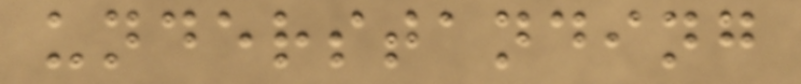understanding
